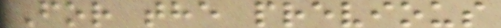For the previous
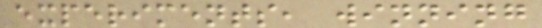experiments, winning
